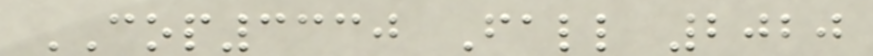COP3330 Fall 2020
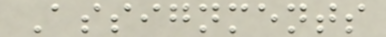Assignments
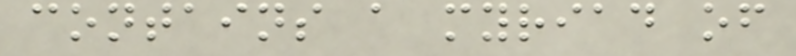contains a myriad of
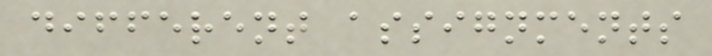different assignments
